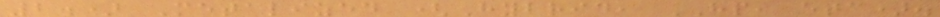2.) Metalized (Hybrid, HP, etc).
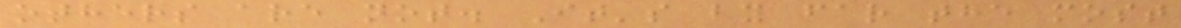others are not. It's by far the most
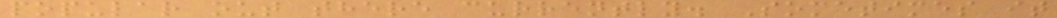popular out there currently. Sometimes it
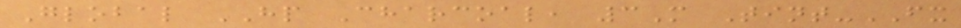Global HP Charcoal, 3M Tint-FX
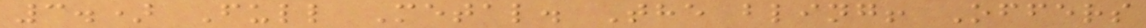3.) Full Metal. The bling! Offers
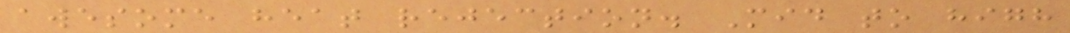awesome heat rejection. Mid to high
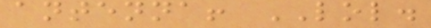antenna! LOL.
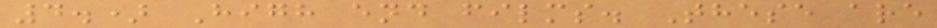4.) High end films. These are
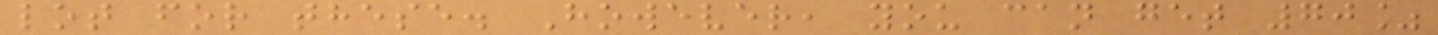lot for these. However, you can get 70%
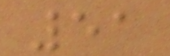51
